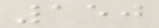150
